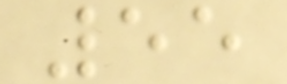55
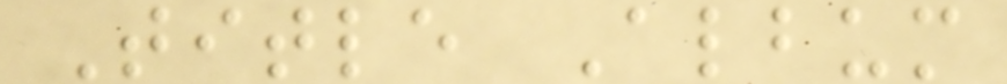Title Album
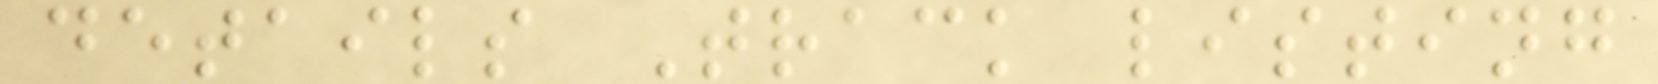details Track listing
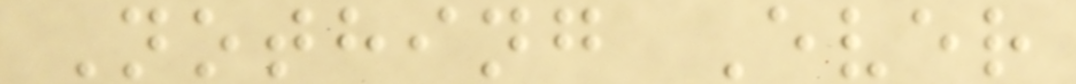Nothing Ever
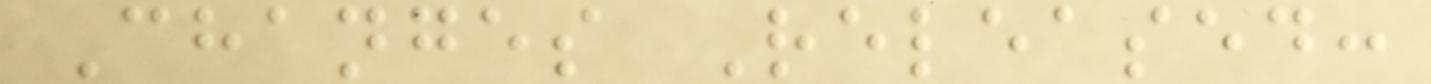Changes Released:
